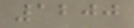1200
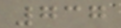737
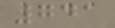741
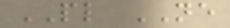PL NE
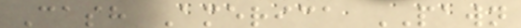Cash America PAWN
